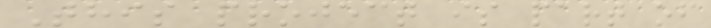This project is part of
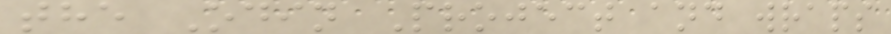the Odin Project and wraps
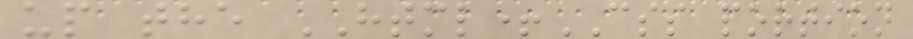up the HTML+CSS portion
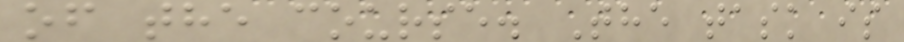of the course. The task is
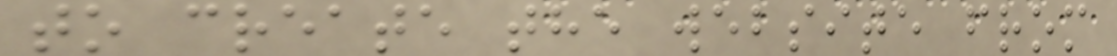to create the website from
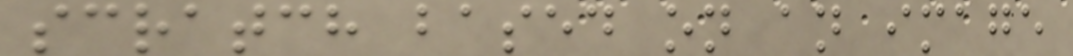scratch based on an image
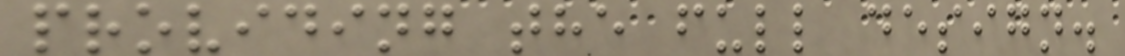providing the full design.
